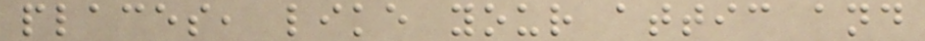places, like your attic and
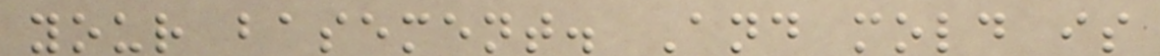your basement. And mold is
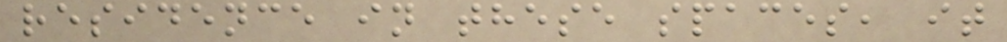residence in these spaces, it
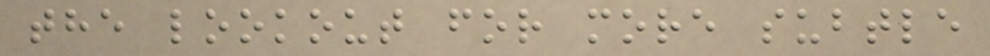the lookout for more subtle
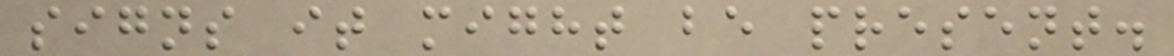signs it might be present.
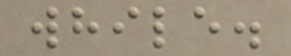while.
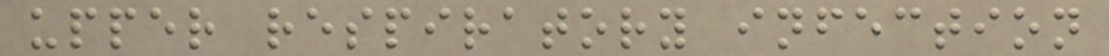upper respiratory infection
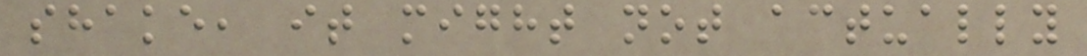shake, it might not actually
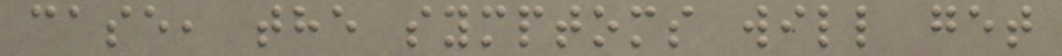case, the symptoms will get
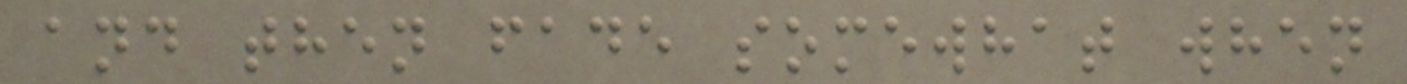and then fade somewhat when
